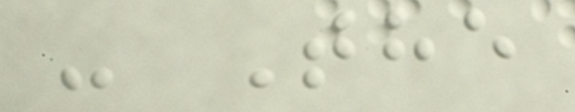- The
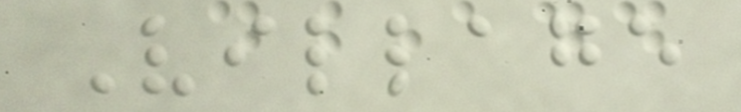Village
